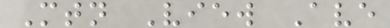Mtn View Ave
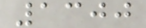1300
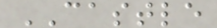CASTLE
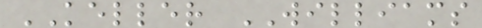KELLER WILLIAMS
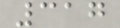317
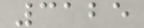3125
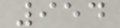954
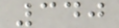340
